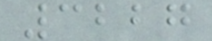3227
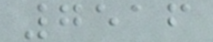7516
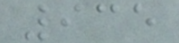935
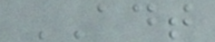ADT
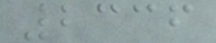2336
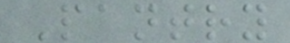Pantry
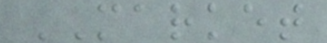MARKET
